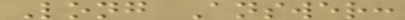Long Answer:
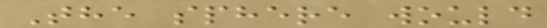The sphere would
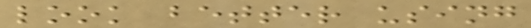look better using
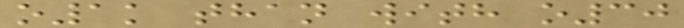o1k than with o30
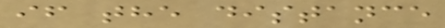if the distance
